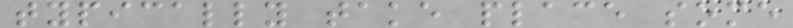typically take place some
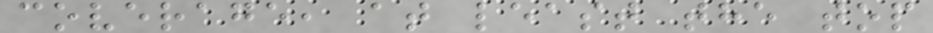coverage, at least the top
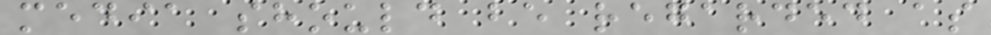media should be regarded as
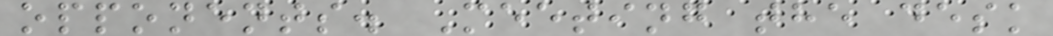opponents. Meeting the desk
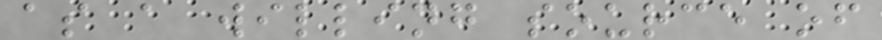as a willing source of
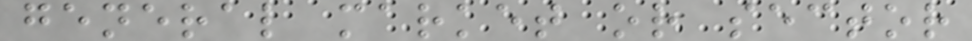general market or sector
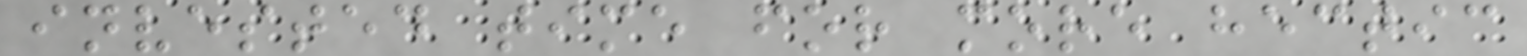invested time for more hectic
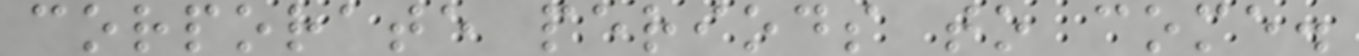corporate periods to come.
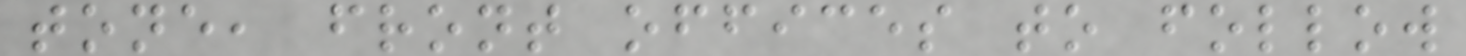tone, front offices to follow
